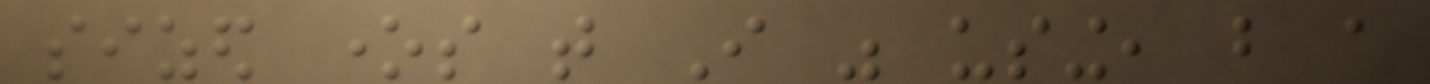sized ones that I was using, but a
